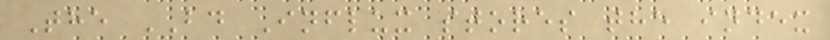The BD Influx stores the index
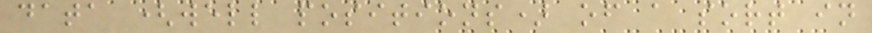data (well positions) of a sort in
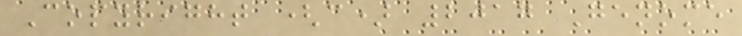Copyright (c) 2017 Genome
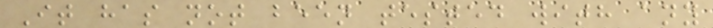It has not been tested with any
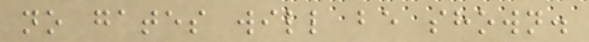no gates will be shown.
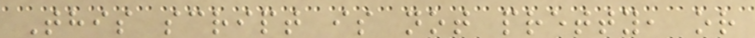This script is not pretty, or
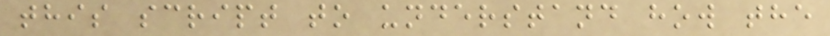this script to understand how the
